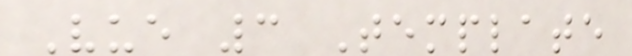Vue 3 Template
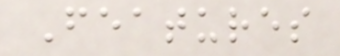Features
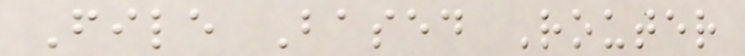File Based Router
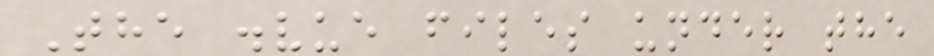The .vue files under the
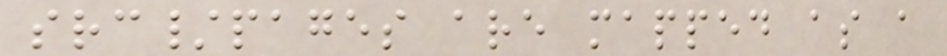src/pages are mapped as a
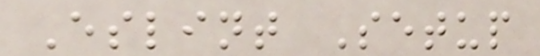Eslint Setup
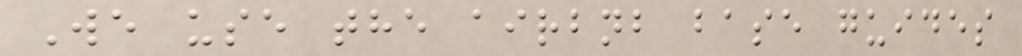We use the airbnb base guides
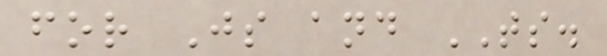for Js and TS.
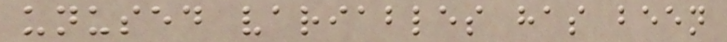unused variables has been
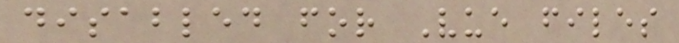disabled for Vue files
